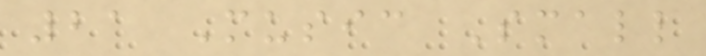21 Music Small
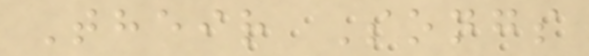Their Songs
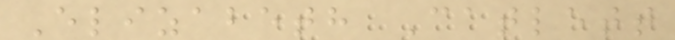Elizabeth Catlett
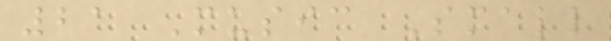21 Music Small
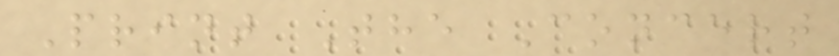Print The Concert
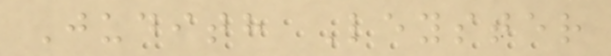Judith Leyster
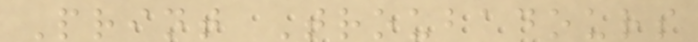Print Troubadours
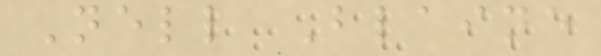Nell Blaine
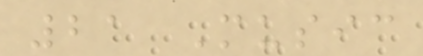21 Music
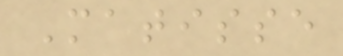Matisse
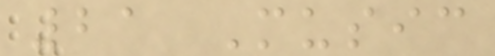21 Music
